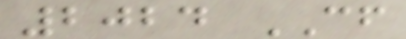2024 CF
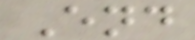End
